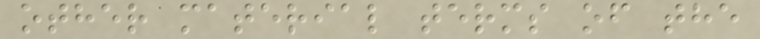other material terms of the
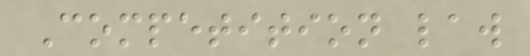Competition law
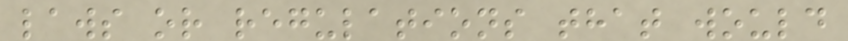laws or regulations that would
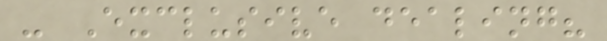- Exclusive dealing?
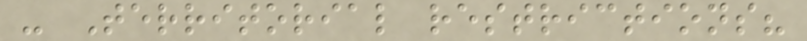- Territorial restrictions?
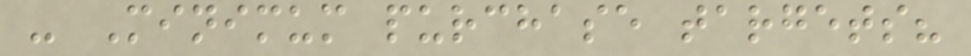- Minimum purchase targets?
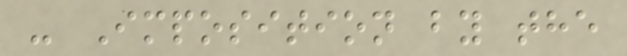- Imposition by the
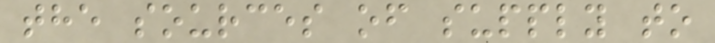the sources of supply to
